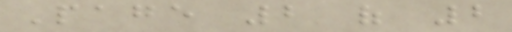Page 2 of 2
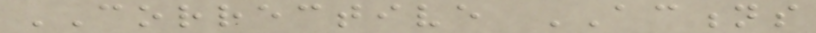CORRECTIVE ACTIONS
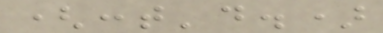(cont'd.)
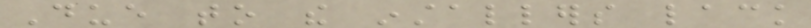Due to the installers lack
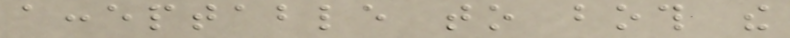acceptable to both the
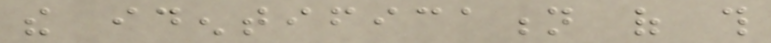the identification of this
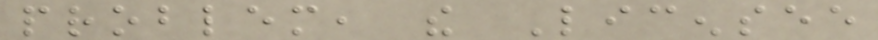problem, the Licensee
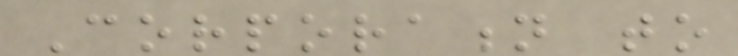Corporation to
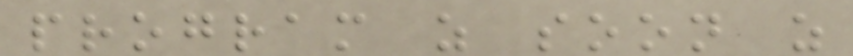program as soon as
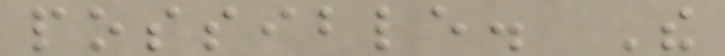possible. The
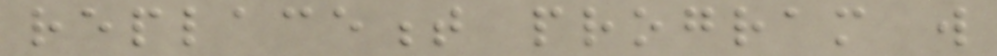replacement program will
